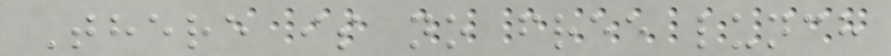There is no free lunch
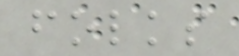folks
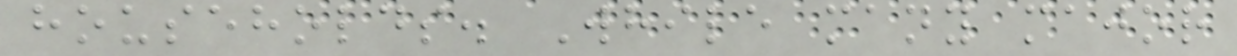households. While many major
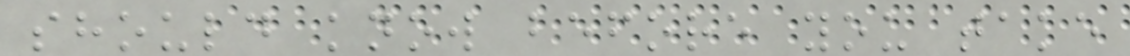should know before you take
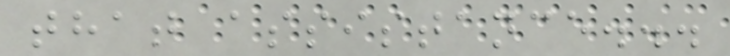that assistance...
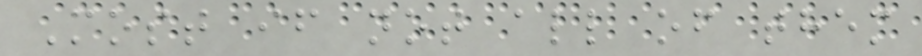Most if not all of them
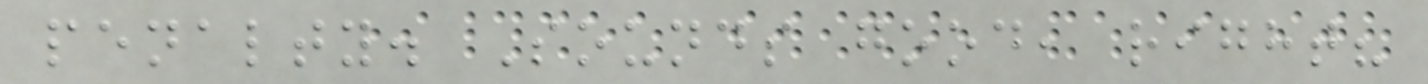penalty. Sounds good, right?
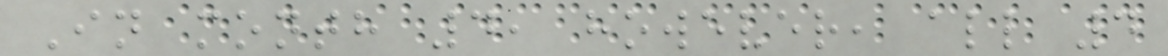In month 4, however, all 4
